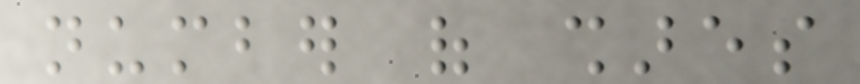number of shares
